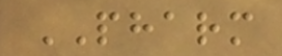PHARM
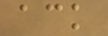ack
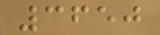3650
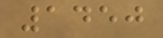1450
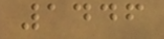1446
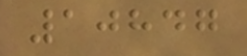10847
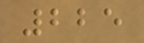225
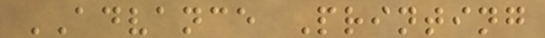ADVANCE Printing
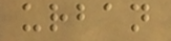urban
